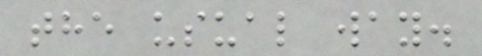the usual way.
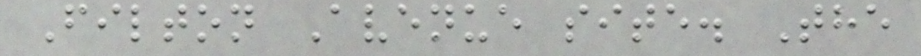Filton Avenue site. The
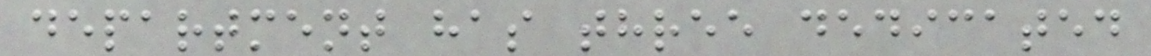department has three dedicated
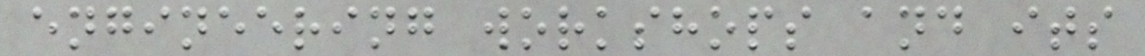engineering workshops and its
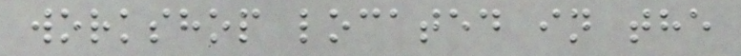workshop located in the
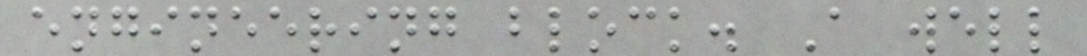engineering block. A well
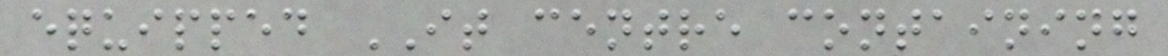equipped IT centre containing
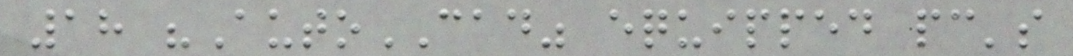18 "AutoCAD" equipped pc's
